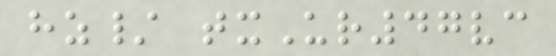hz/ txUr47vc
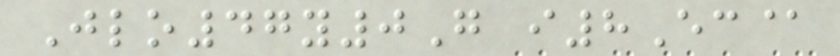Jlo47y0G i8Ec@
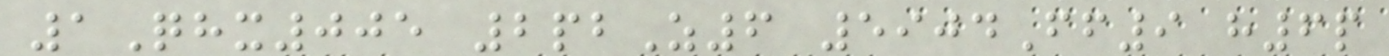1Qhx005 2pbZ6 5904Ff9 h6p
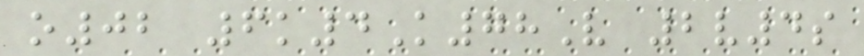o02 6k4K78V 2v4s
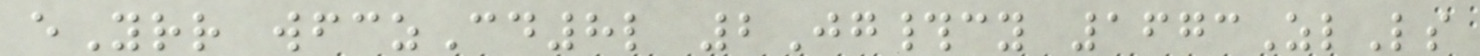eYrr wfczCd8l 2Jg#cy 1673ZlLs
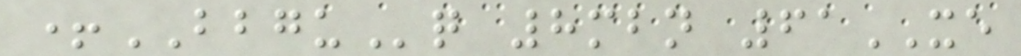+BBGUq 8mbn 61XE
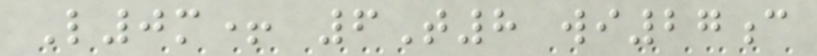L0m+ 6T8 wi27c
